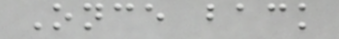Once back
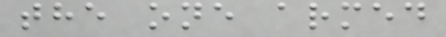the one armed
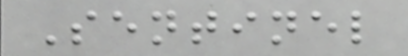Sentinel
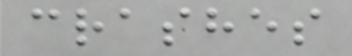crashes
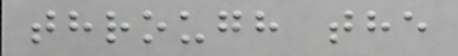through the
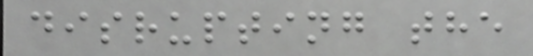disrupting the
